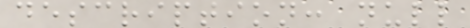description: null
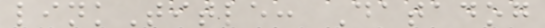linkTitle: Datadog
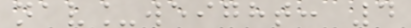nav_weight: 4
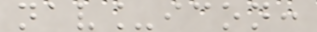nav_icon:
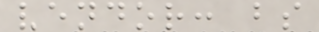vendor: bs
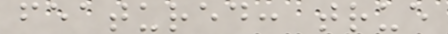featured: true
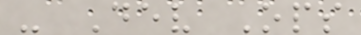- Dev Ops
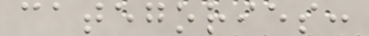categories:
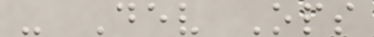- Dev Ops
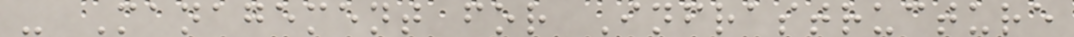- Management for Infrastructure
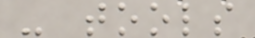- tools
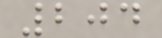204
